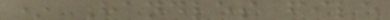* Handles file
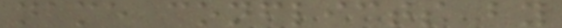name conflicts by
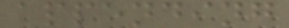appending
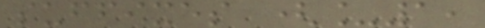suffixes (_1,
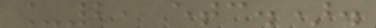_2, etc.).
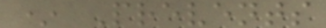* Prevents
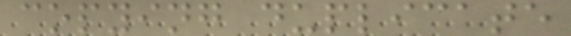copying duplicate
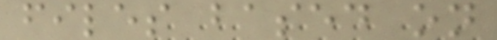files based on
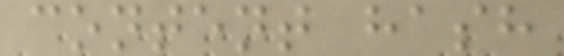content hash
